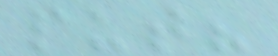put?
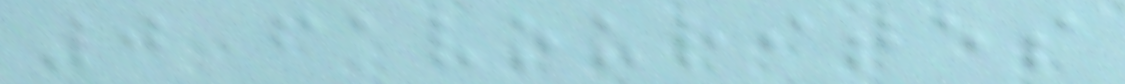0 favourites
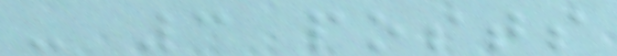- 3 posts
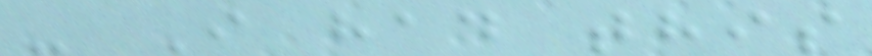- I had this
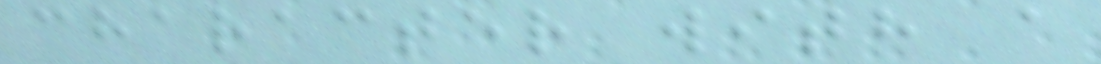character with a
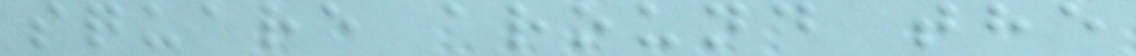square around the
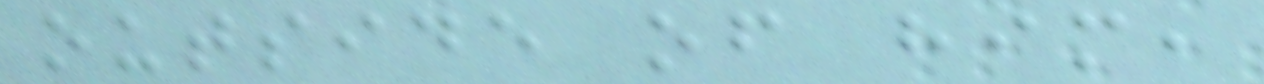outside of him,
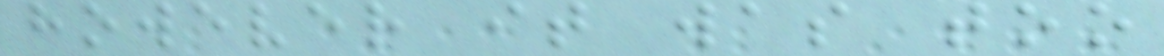however it was too
